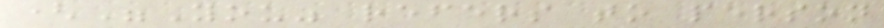("You" refers to person
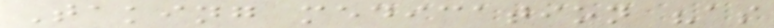Taking medication "as
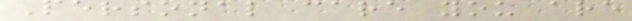Personal care you are
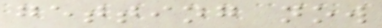getting now
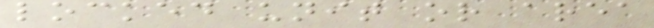locked unit or area
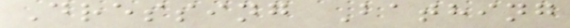Dressing Bathing
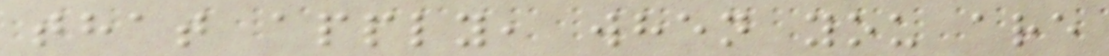that apply, when you are
